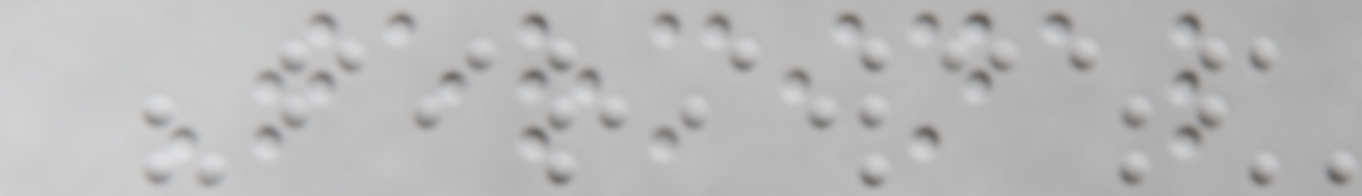Terminal
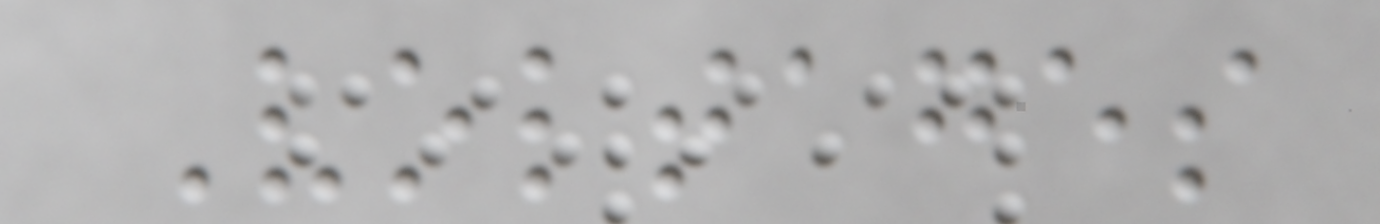Voltages
